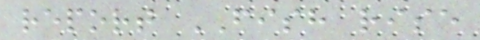report FISH rise
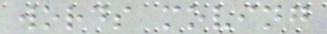words moving
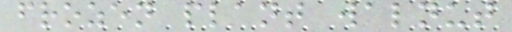frozen plant walnut
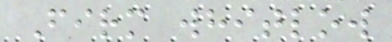Firm whitlow
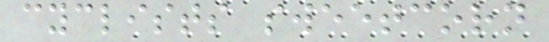cyclists sweetcorn
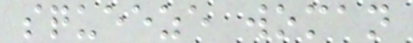squeeze woman
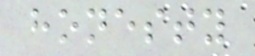honesty
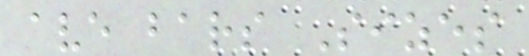ave bars Sizes
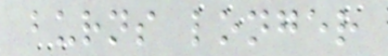burns longer
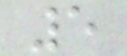5
